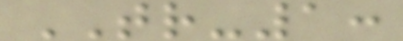TR-1:
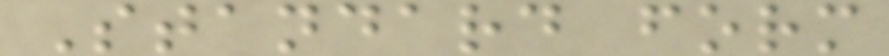Standard form
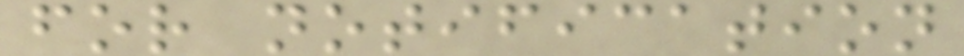for notification
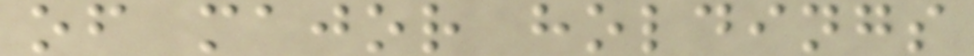of major holdings
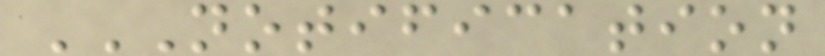NOTIFICATION
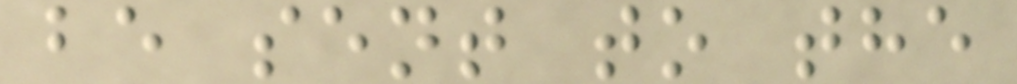be sent to the
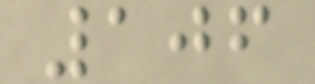106
